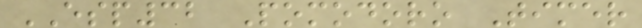ESP32 Pomodoro Timer
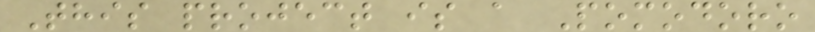This project is a Pomodoro
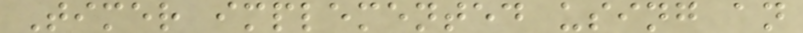Timer implemented using an
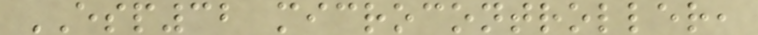ESP32 microcontroller,
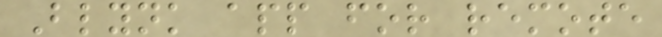Blynk app for remote
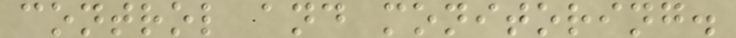control and monitoring.
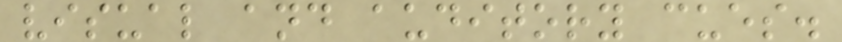visual and auditory cues.
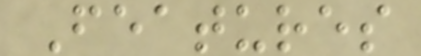Features
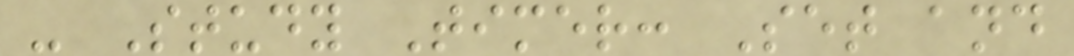- Study Timer: Set and
